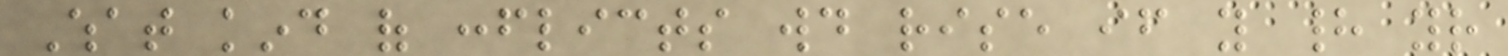What kind of conflicts would rise if you had your
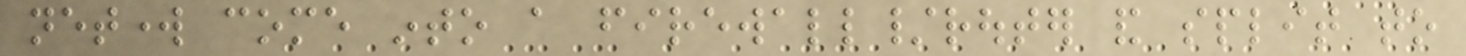network come into a firewall/router and split to
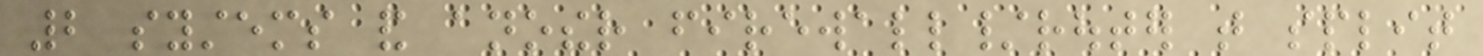2 systems and another firewall/router that split
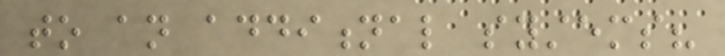to an additional systems?
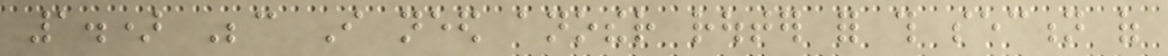1.) Because I need another router for this section of
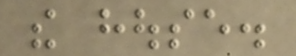the house.
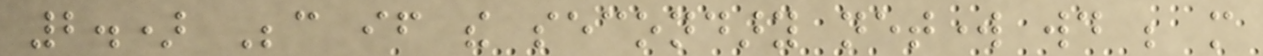2.) Because if the secondary network would be more
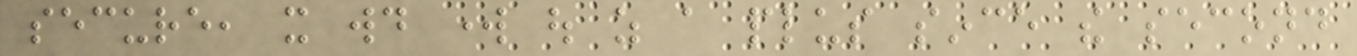secure, it would work out as a plus since the second
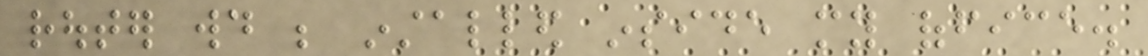router would be installed inside my office.
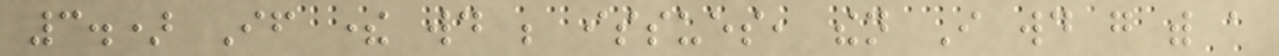3.) If there would be issues, then I would go with a
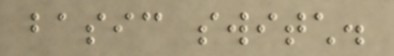basic switch.
